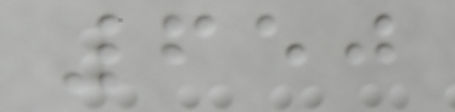650
